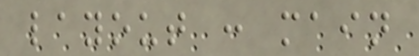layout : main
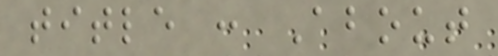title : About
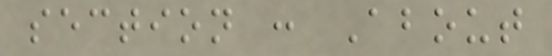section : About
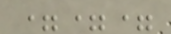===
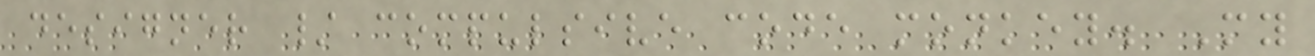designer / compulsive code monkey. My
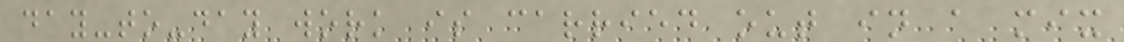day-to-day work is carried out in a mix
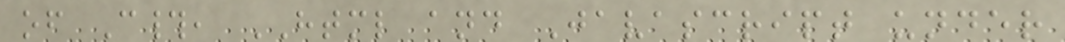of C#, HTML and Javascript under
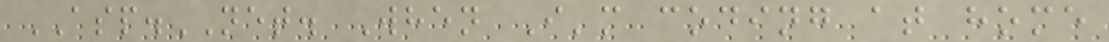ASP.NET. When I'm coding at home
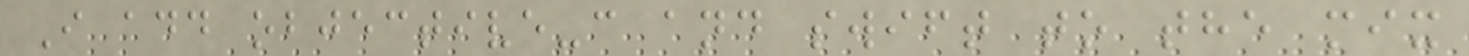I add objective-c and swift to the mix
